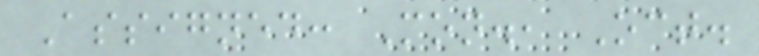Assigned: Mon., Oct.
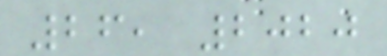26, 2020
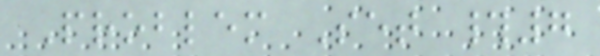Problem Set #7
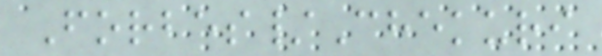Forbes/Chekuri
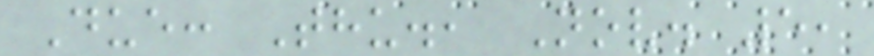Due: Thu., Nov. 5,
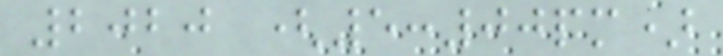2020 (5:00pm)
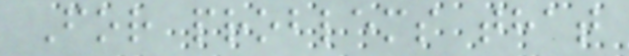For problems that
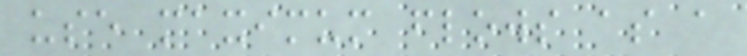use maximum flows as a
